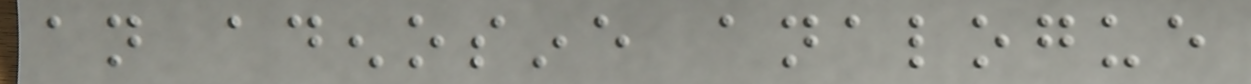an adenosine analogue
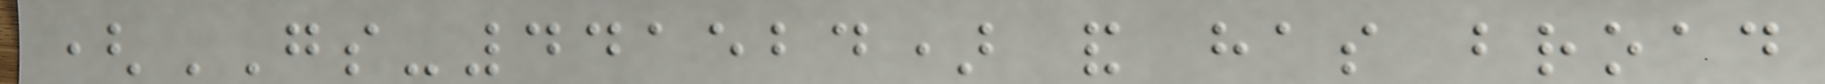(GS-441524) and has broad
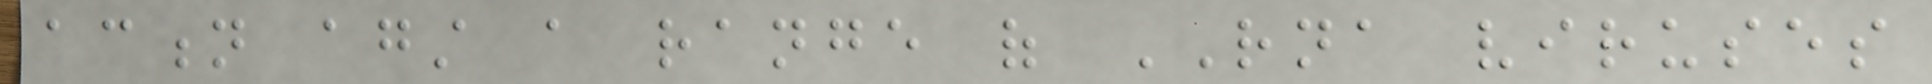action against a range of RNA viruses
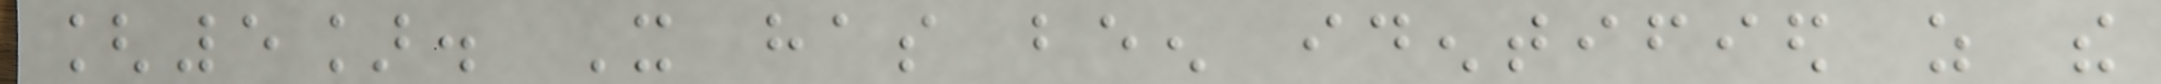[5]. It has been identified as the
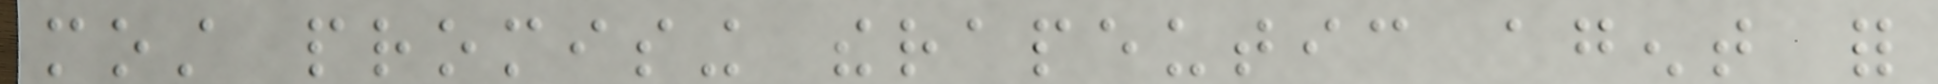most promising therapeutic agent for
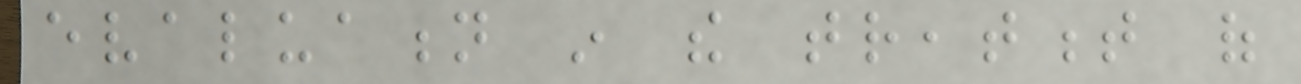evaluation in the treatment of
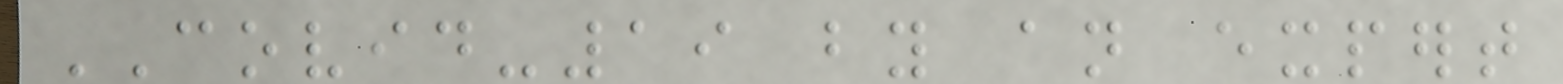COVID-19 by an expert
